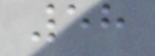58
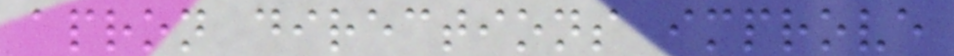apron directions improve
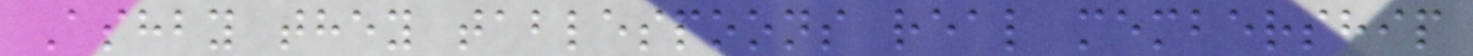Ashby they tablespoons real membership
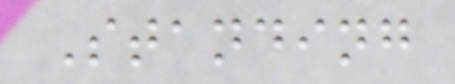Standing
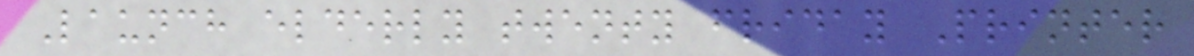Launch elderly twenty friday Printer
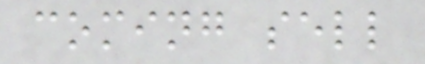coming sell
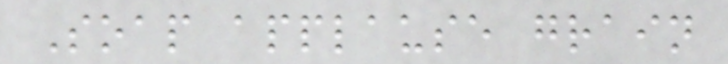Soap applause grain
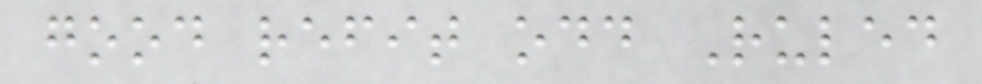good refit odd Ruled
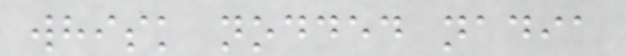whisk nodded nadia
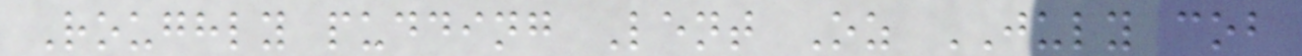Roughly pudding Lent Oz JULY cob
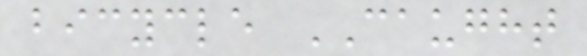bicycle CAUGHT
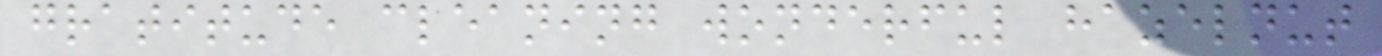gratitude cleaning wonderful hazelnut
